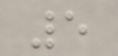5
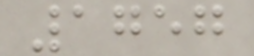1757
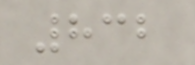832
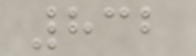832
